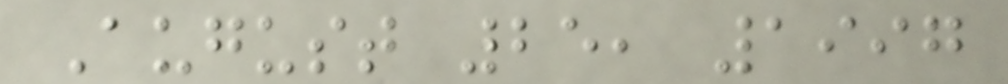August 25, 1997
